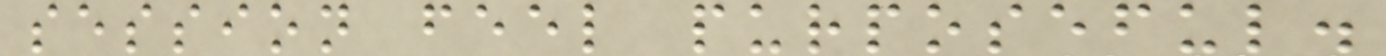session feel purposeful.
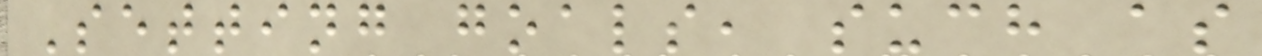Setting goals, such as
